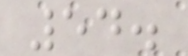54.
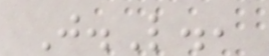J.L.,
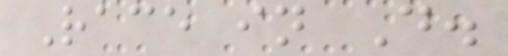Race in D.
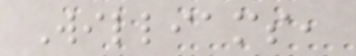Williams,
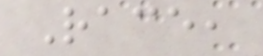Race,
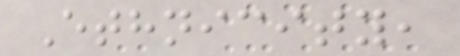Ethnicity,
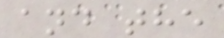and the
